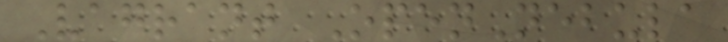Vagrant OpenNebula
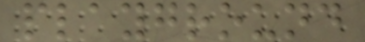playground
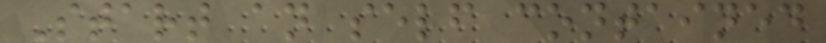Start an self contained
